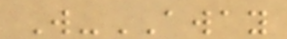W-AWAY
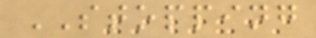STOPPING
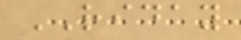RIDAY
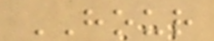HOUR
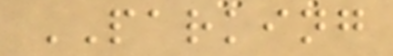PARKING
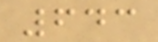643
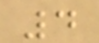4
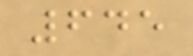645
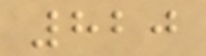820
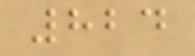824
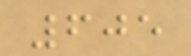605
